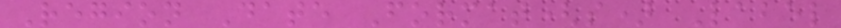Region Date Format(s) Label
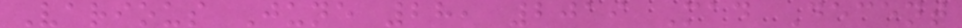Various June 28, 2019 Mad Decent
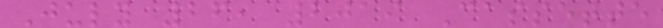July 26, 2019 Cassette
